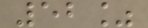52%
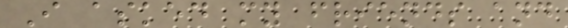I asked my friends and
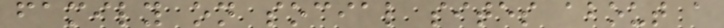family on social sites about a
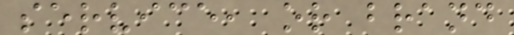service, or brand
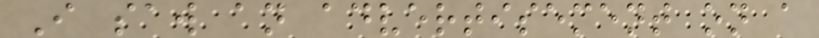I saw an advertisement on a
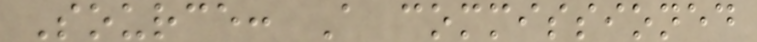Source: A commissioned
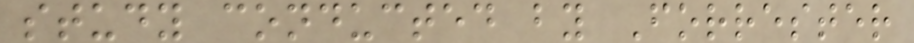study conducted by Forrester
